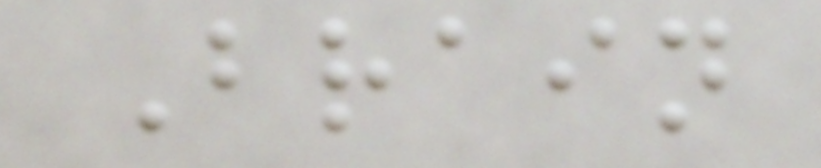Brain
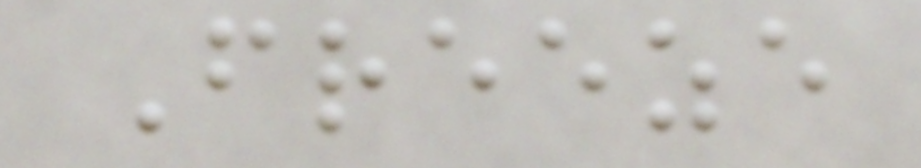Freeze
